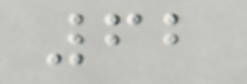62
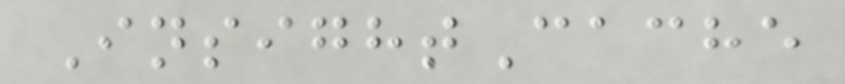InsightCache
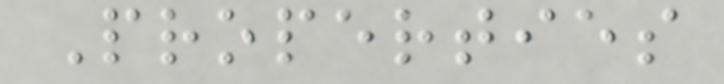Properties
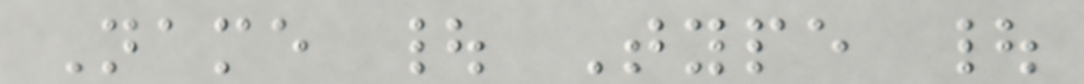Name | Type |
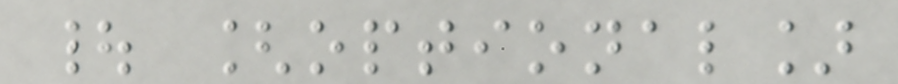| [optional]
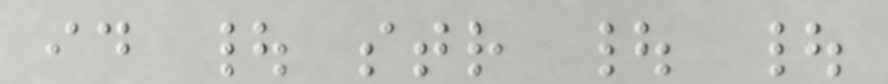id | str | |
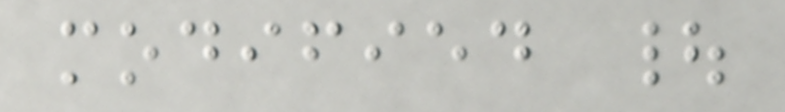modified |
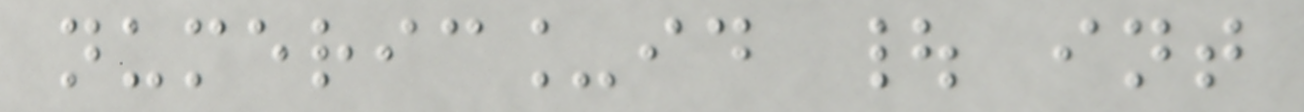numeric_id | int
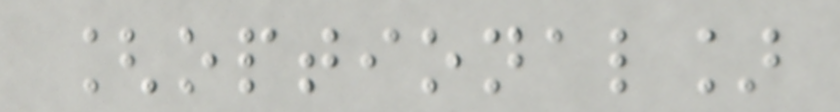[optional]
